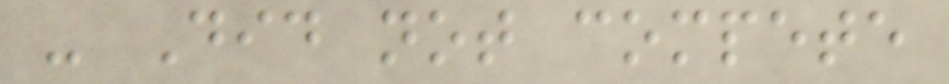- Did not compete
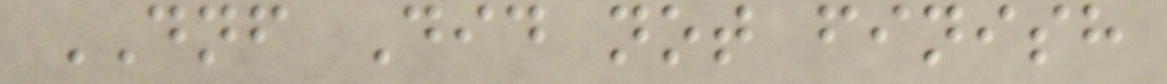DNF Did not finish
